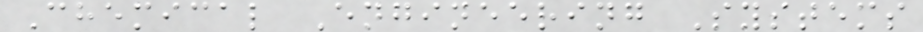Chemical Engineering Systems
